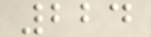224
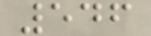546
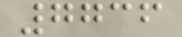7736
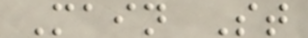Main St
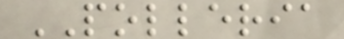POLLERIA
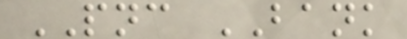PNC BANK
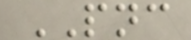PNC
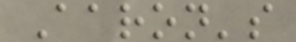Aaron's
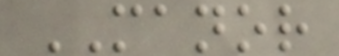MANOR
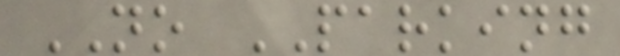NO PARKING
